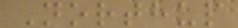Northup
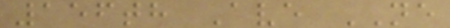156th Ave NE
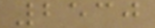2530
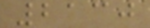2130
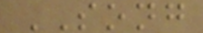SONG
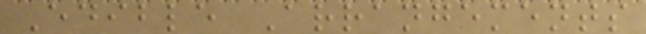Edible Arrangements
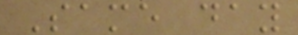Same day
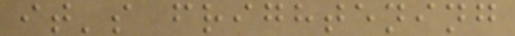it's frightening
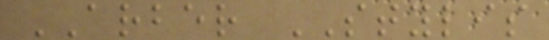ARBER STYLIS
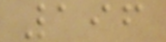196
